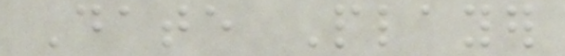Date Player
